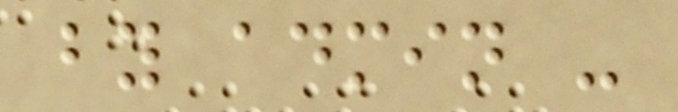by admin -
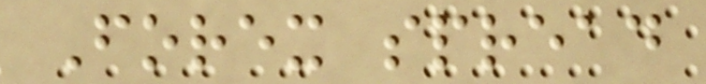Forex spread
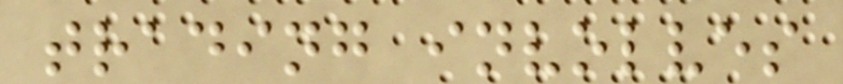trading involves
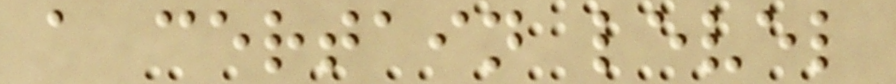a certain level
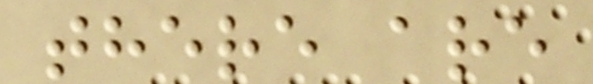there are
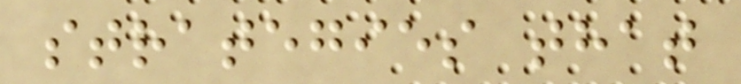strategies that
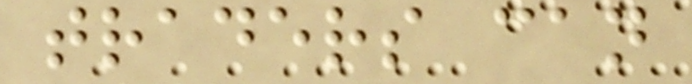traders can
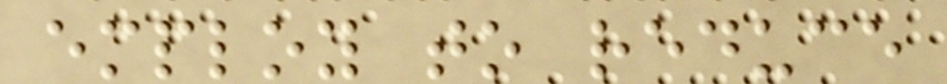employ to reduce
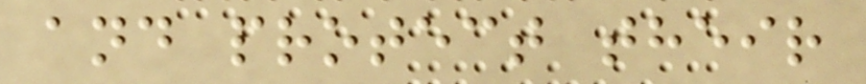and protect their
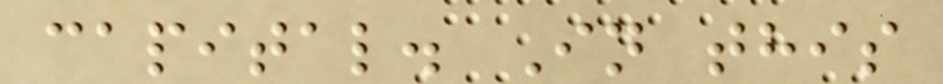capital. In this
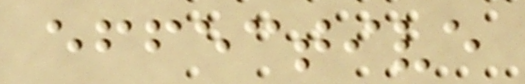effective
